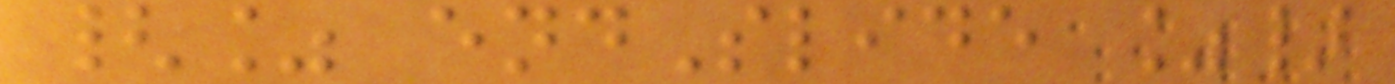{% endSlide %}
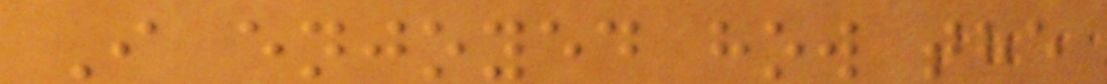I enjoyed how the
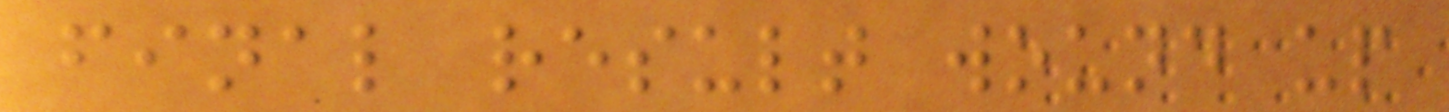final result wound up
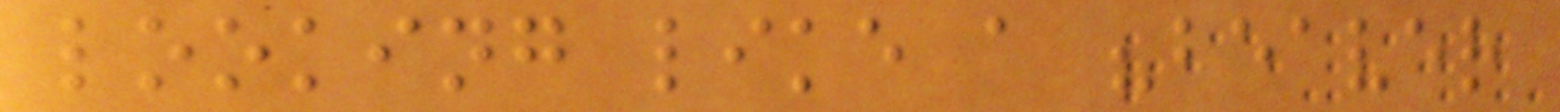looking like a "beaver
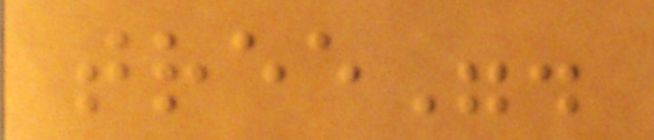tree".
